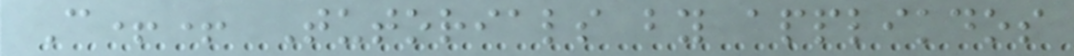C++ Tutorials by applikdos
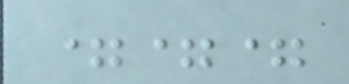===
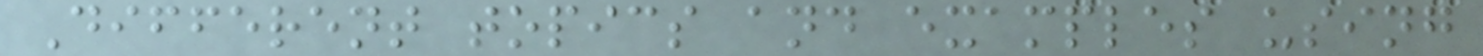Different topics and examples using
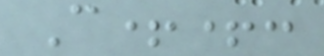C++:
